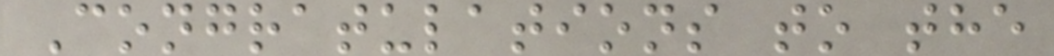Congratulations to the
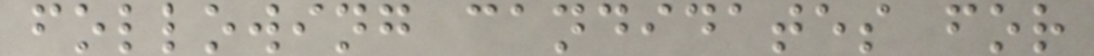following candidates for
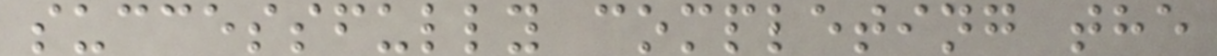successfully completing the
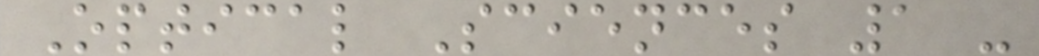Optical Sciences 1 -
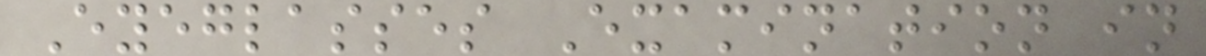Eyeglasses Examination in
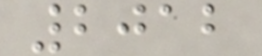2012
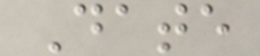Date
